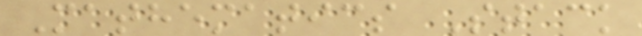Mathematics Stack
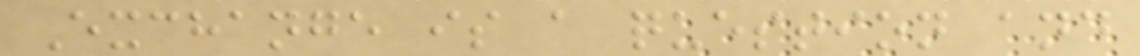Exchange is a question and
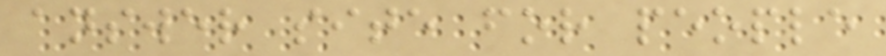answer site for people
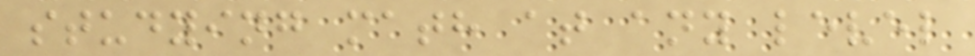studying math at any level
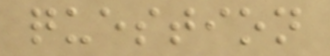question
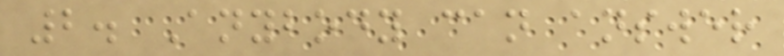2. Anybody can answer
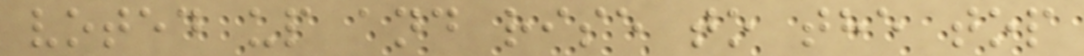voted up and rise to the top
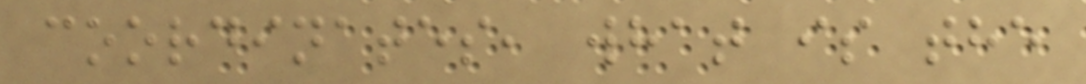coordinates, what is the
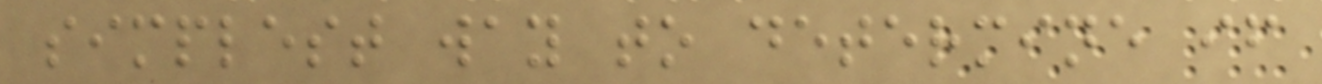simplest way to determine if
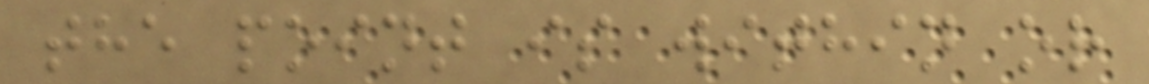the point is within or
